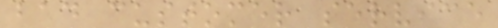bad customer service
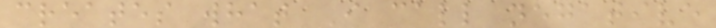creates what I call negative
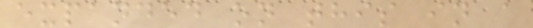expanded on this in a
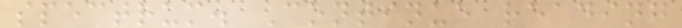spectrum. Continue reading
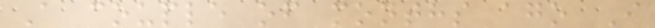A couple of months ago I
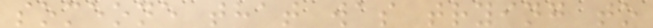someone that was trying to
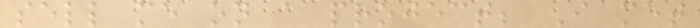sell me on a project; I met
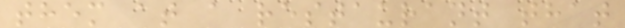them at a restaurant that
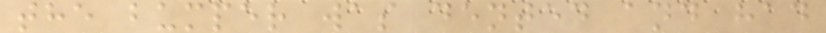the bumper was dented and had
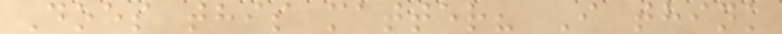Does this matter? I think
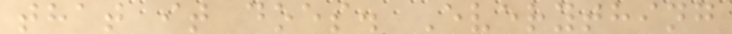that it does. Everything
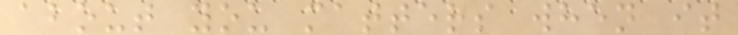about you matters when it
